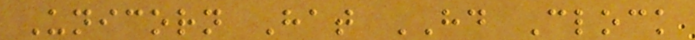Unicorn Hat HD Clock
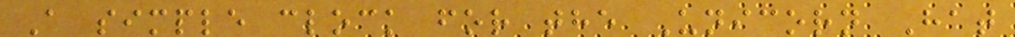A simple clock for the Unicorn Hat
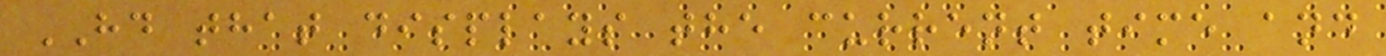HD that displays the current time and
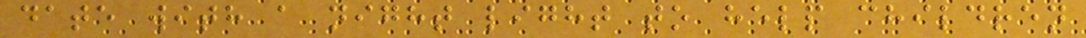date with a night light to help children
